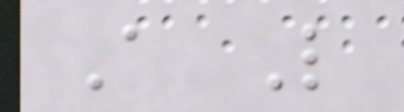A L
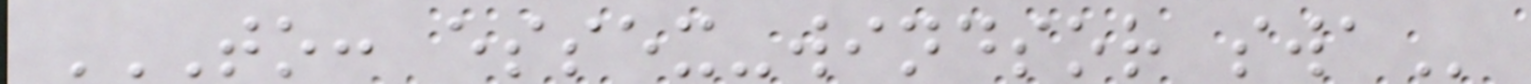TO: ESSEX-WINDSOR SWA
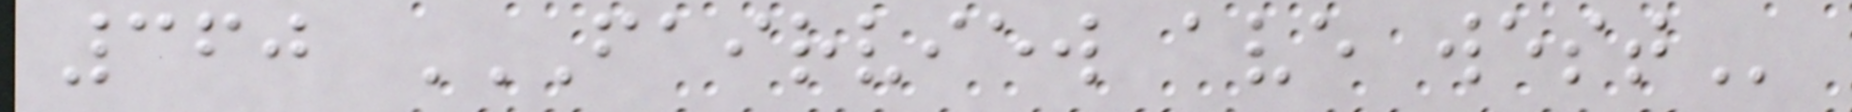360 FAIRVIEW AVE WEST
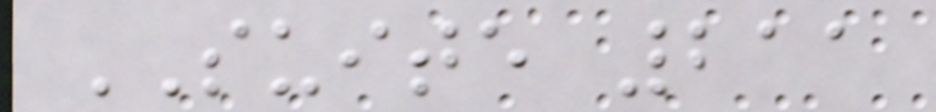SUITE 211
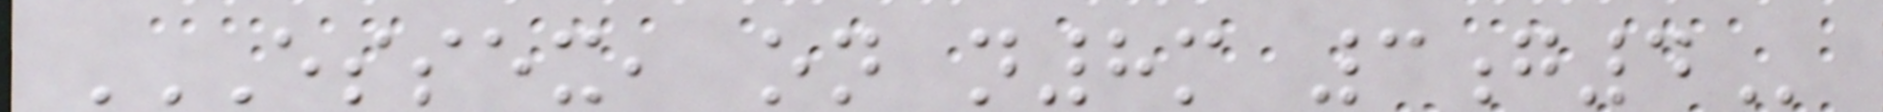ESSEX, ON N8M 3G4
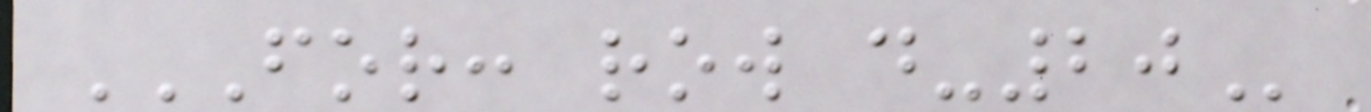FOR: ROW D-20
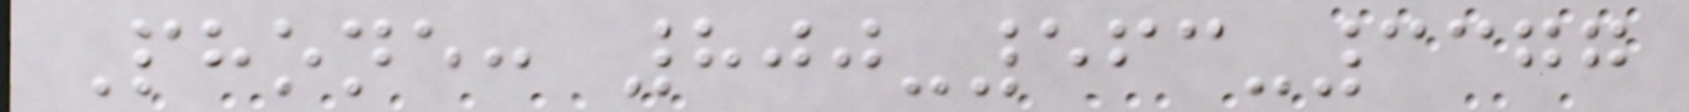Phone: 800-563-3377
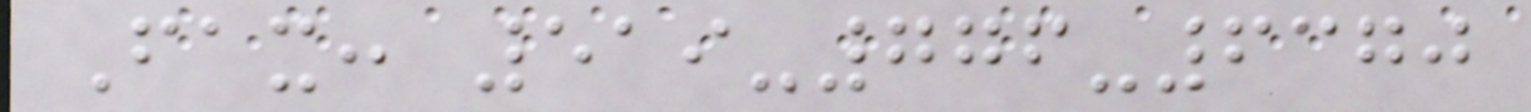Fax: 519-776-6370
